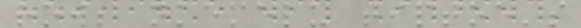row; nkemelu tiptoe's
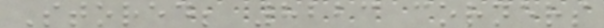Stored; 8223 corners
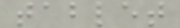tablet
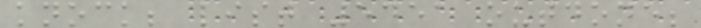knock; list 5451 outdone;
